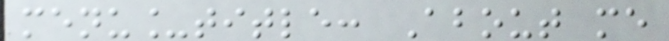menu_title: About me
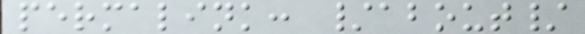permalink: /about/
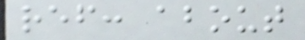ref: about
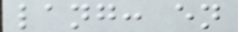lang: en
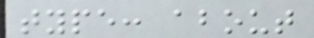type: about
